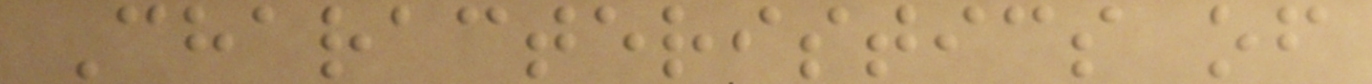Characteristics of
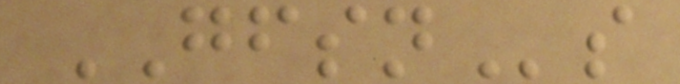GFSNs
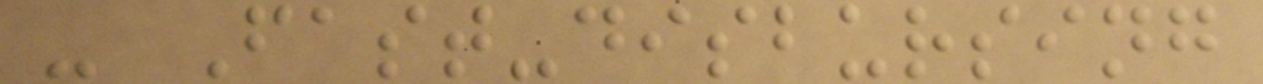- Fast-disbursing
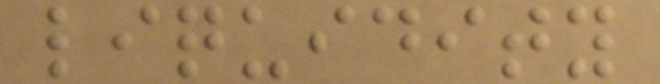liquidity
